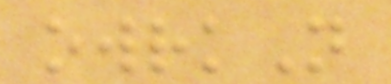owrkN
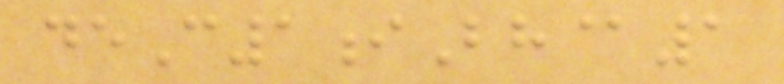deC1iBh@1
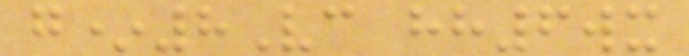g*8Vc hh6wx
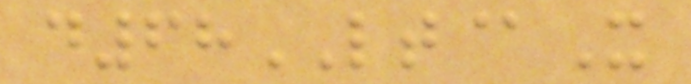d68LT@X
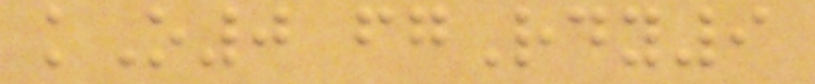kO0 fgRdy9
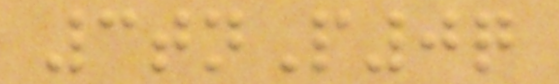3tnP0q
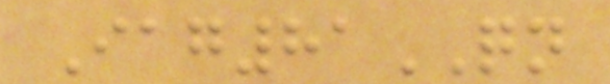Iag81QN
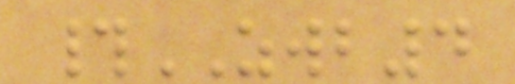#ZWB4
